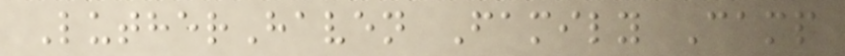LutherHaven Family Camp
